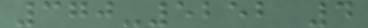370-5252 4
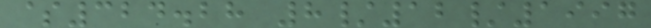$324.28 8/12/1997
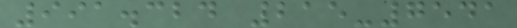991.324 215-7541
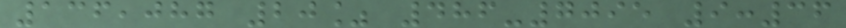136,087 20% 486-7095 9:36
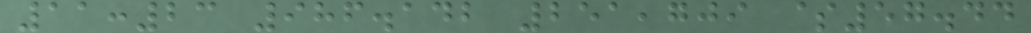11:23 986.142 251,709 $57.44
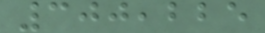300,225
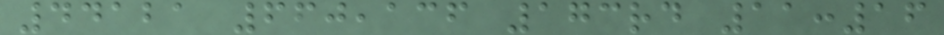44121 660,136 173rd 11:16
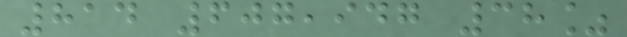814 607,947 38%
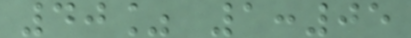40% 1:05
